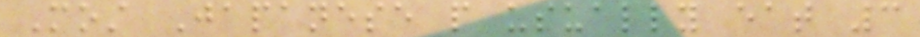Most Japanese people usually eat 3
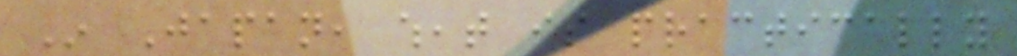In Japan, wheat is practically
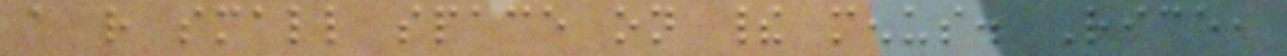a rather small space on their menus. Rice,
